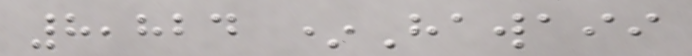8,824 *Hawaii
